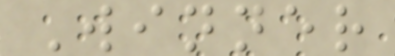Winner
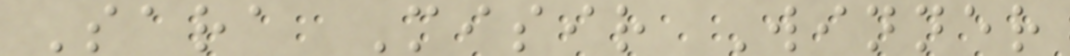Sara Misir Winner
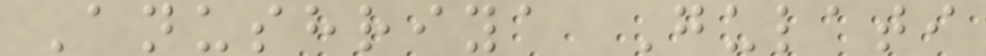Anushriya Gulati
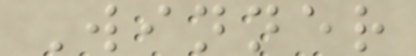Winner
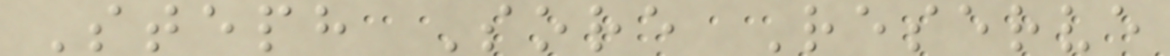Steph Sore Reserve
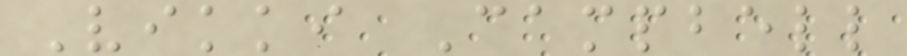Vikki Campbell
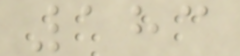183
